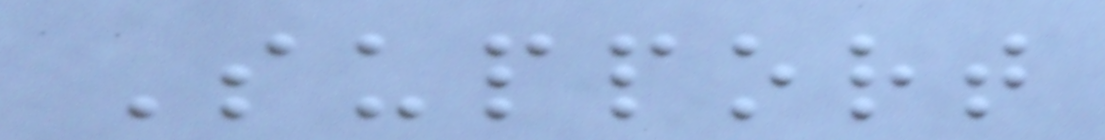Support
